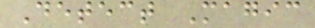Detect Magic
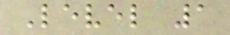Level 1
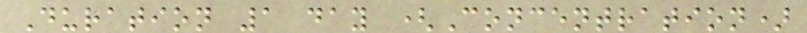Duration 1 day (Concentration)
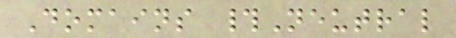Domains #Neutral
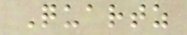Quartz
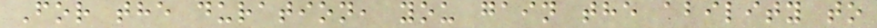For the duration, you gain the ability to
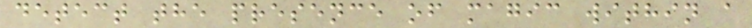detect the presence of magic within a
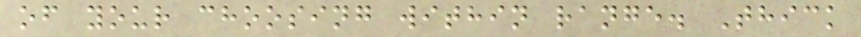of your choosing within range. Thick
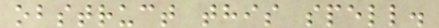obstruct this spell.
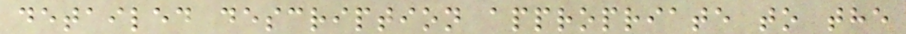detailed description appropriate to the
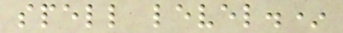spell level.*
